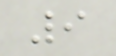9
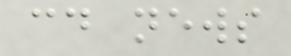cd news
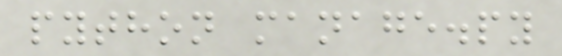python manage.py
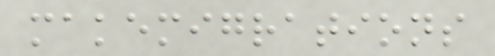makemigrations
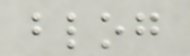blog
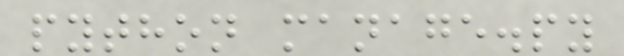python manage.py
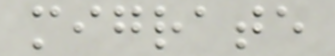migrate
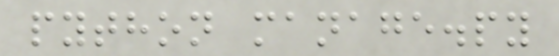python manage.py
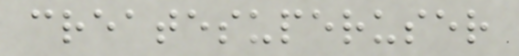createsuperuser
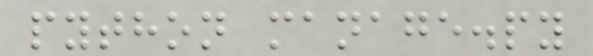python manage.py
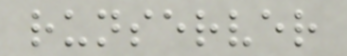runserver
